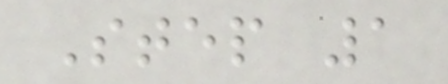Step 1
